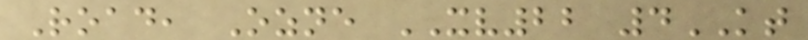Road, Ozne XV22 4KT
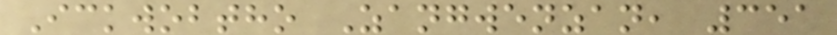Ickwobtho Zangwenzan, 351
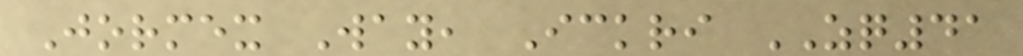Jormex Way, Ickri ZQ41
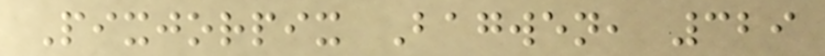Pixjorpix Bagwen, 329
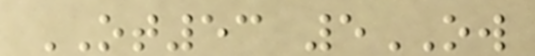OT53 5OW
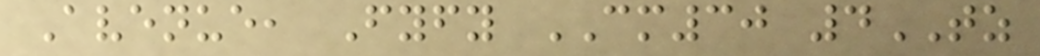Avenue, Fyfy CM30 4TZ
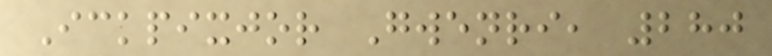Ickpixjor Gwenri, 280
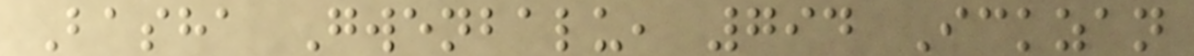Basha Gwenbalu, 794 Ickzan
